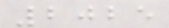2025
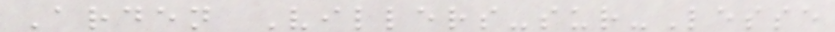Arden Villers-sur-Lesse
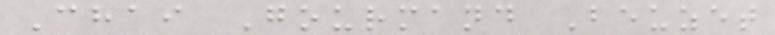Chai Gourmand Beuzet
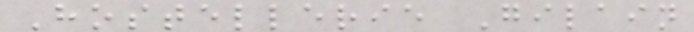Hostellerie Gilain
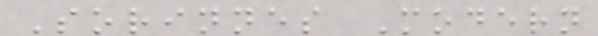Sorinnes Modern
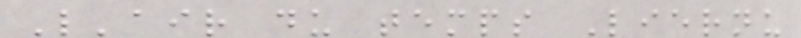L'air du temps Liernu
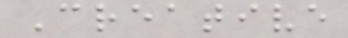Creative
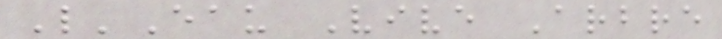L'Eau Vive Arbre
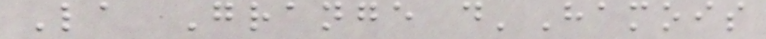La Grange d'Hamois
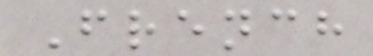French
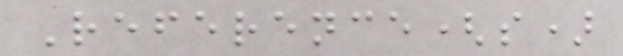Reference(s)
